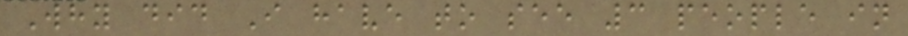Why did I have to see 3 people in
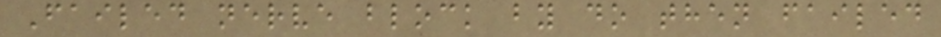Failed nerve block by do then failed
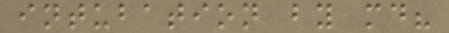intubation by md?
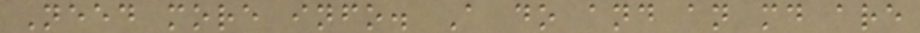Need more info. A do and an md are
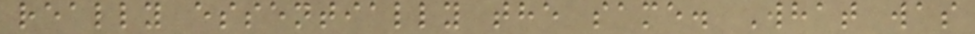really essentially the same. What was
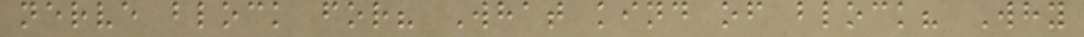nerve block for? What kind of block? Why
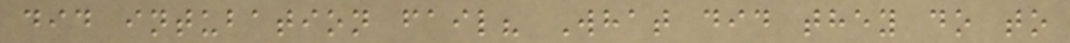did intubation fail? What did they do to
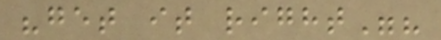"get it right"?
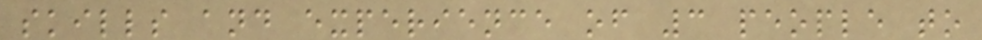skills and experience of 3 people to
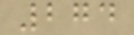274
